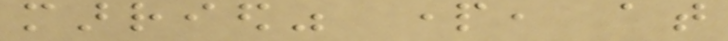married" part, at
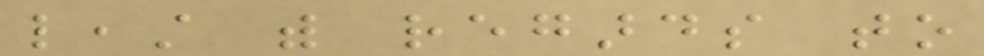least with regards to
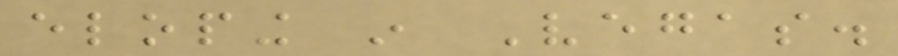eloping in Vegas.
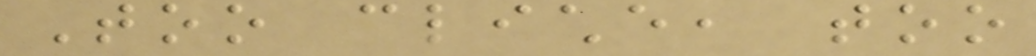Too cliche, too
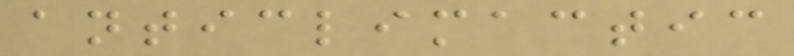anticlimactic
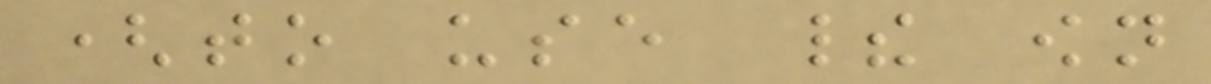(to use their own
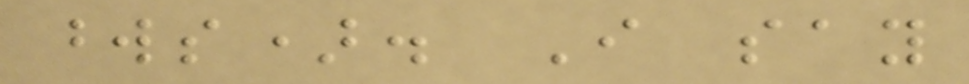words). I say
